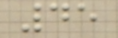45
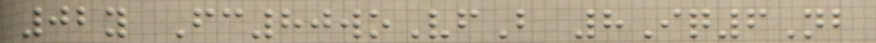02y Fc80woVfB 8Iq6Nb
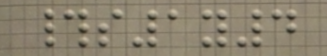#s1y4
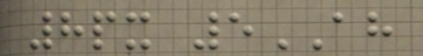8px 5AH
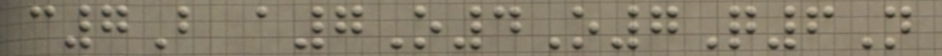c7B a7O4O7Q6N
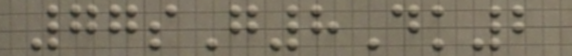77sG8Dk2
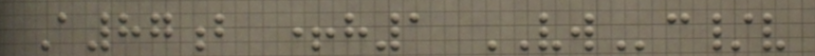A87b +h1 VWc/v
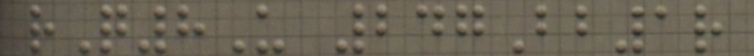rQ8U 247Bb1r
